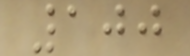100
